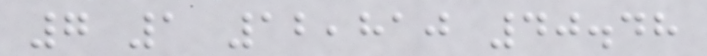7 1 12,810 40.48
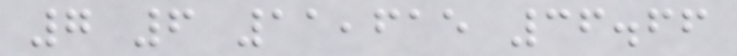7 6 11,615 36.66
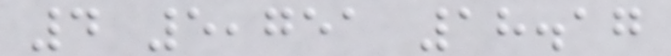4 5,751 18.17
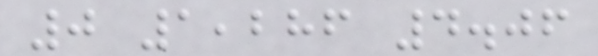0 1,286 4.06
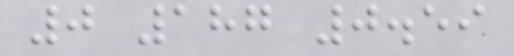0 187 0.59
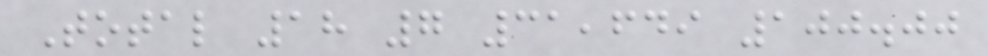Total 18 7 31,649 100.00
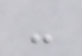-
